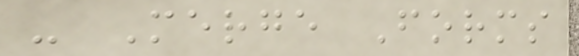- Merge Forms
